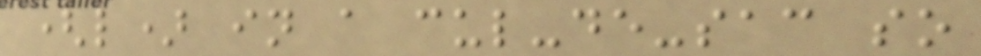(l) in a cul-de-sac so
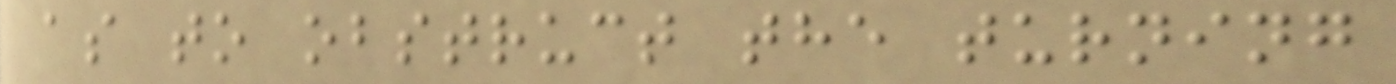as to obstruct the turning
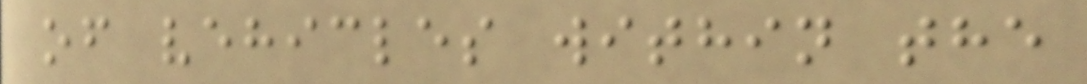of vehicles within the
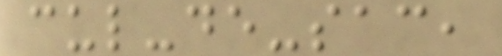cul-de-sac,
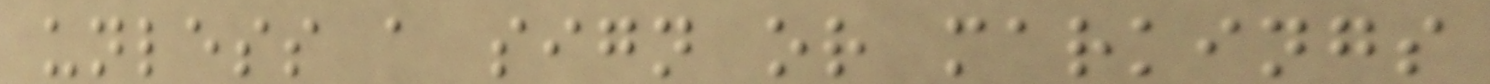unless a sign or markings
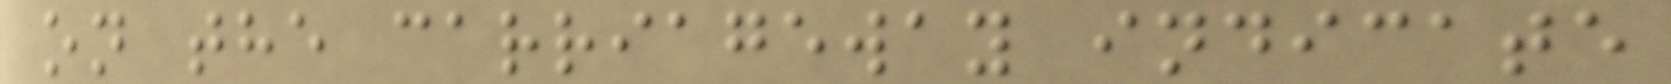on the carriageway indicate
